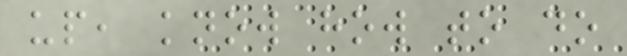up, know how to do
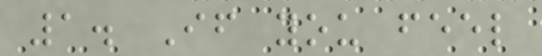1. If you feel
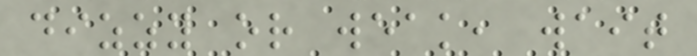dizzy or weak, wait
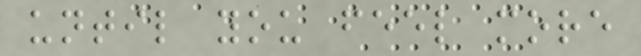until you feel more
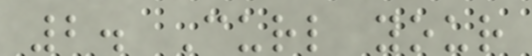2. Curl your
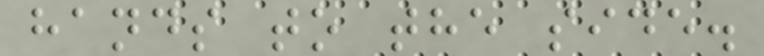hands to the side.
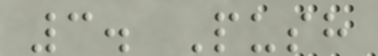3. Push
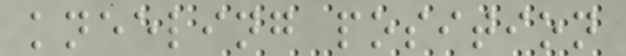kneeling position
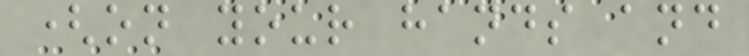(on your hands and
